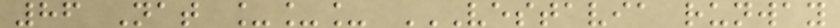86 Nat ___ VESTAVIA RUNWAY
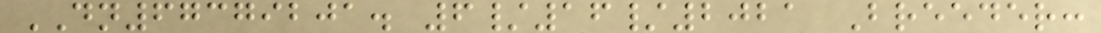DN67379201. 6/16/2021 Breeder:
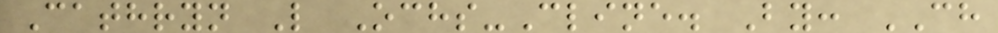Cathryn L Ochs-Cline. By: CH
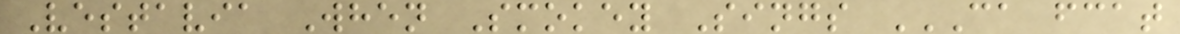Vestavia When Smokey Sings CA FCAT
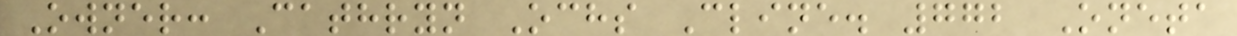Owner: Cathryn Ochs Cline. 772 Oneta
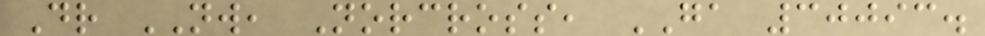Dr NW, Norcross, GA 30093.
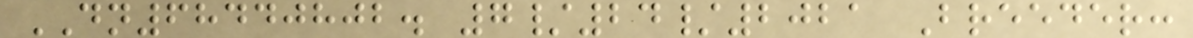DN68440802. 7/24/2021 Breeder:
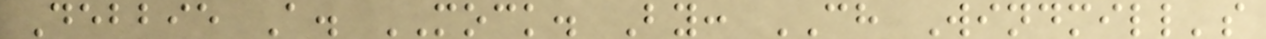Debbie A. MOCK. By: CH Windmill's
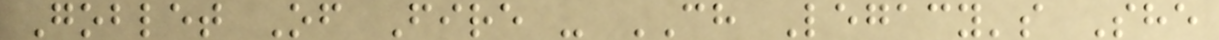Goblet Of Fire - CH Legacy's She
